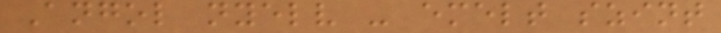Angol nyelv - emelt szint
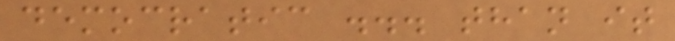democratic ... than it
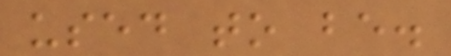used to be.
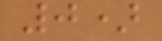0)
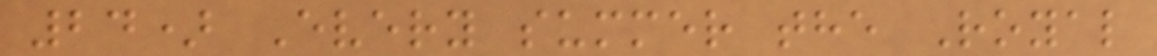24) Every summer the Royal
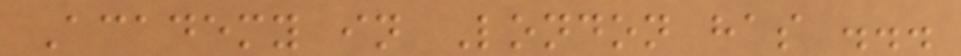Academy in London has ...
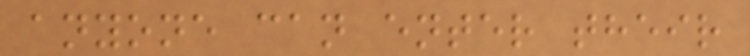anyone can enter their
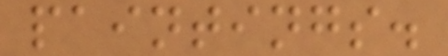paintings.
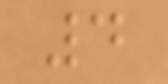4
